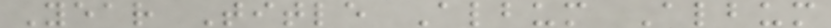Year Title Album Album
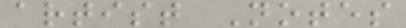artist Notes
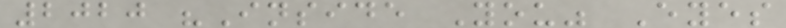2020 "Inside You" Eyes
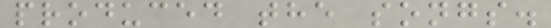produced the songs.
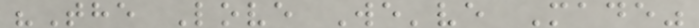"The Love We've Made"
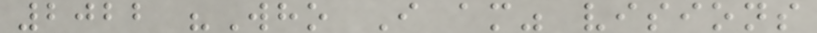2022 "Who I am" visions
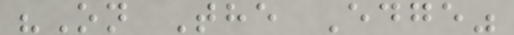"On The Edge"
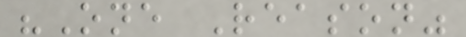"One Reason"
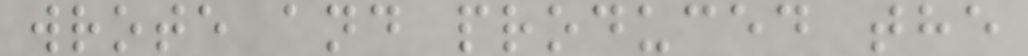wrote and produced the
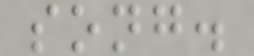song.
